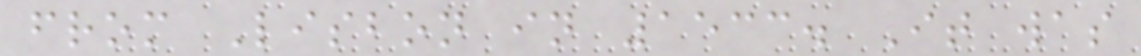from Lisbon in 1533. It was
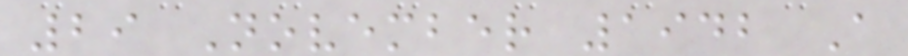29 November 1942 A
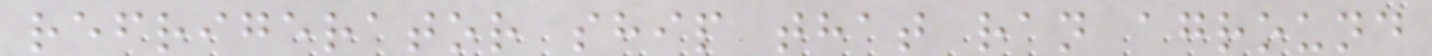refrigerator ship that ran aground
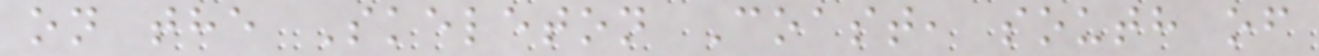on the Skeleton Coast, south of
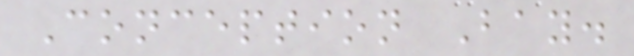Conception Bay.
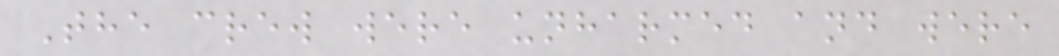The crew were unharmed and were
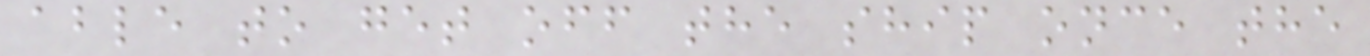able to get off the ship once the
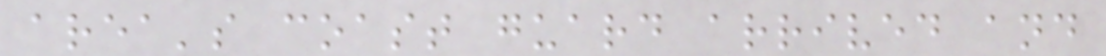area's coast guard arrived and
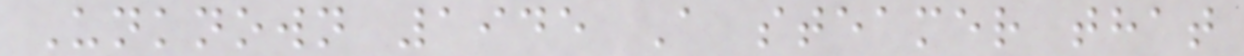Unknown 1945 A steamer that
